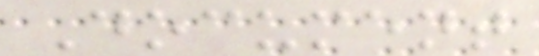Document
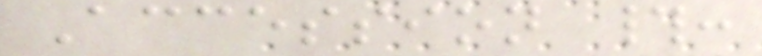Accession #:
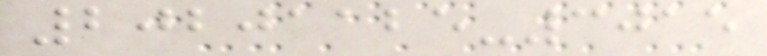20201125-3015
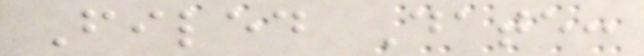Filed Date:
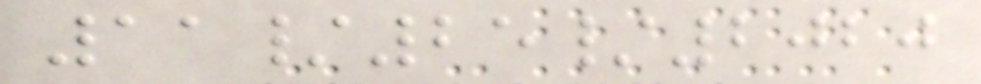11/25/2020
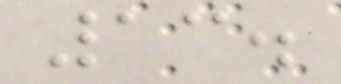13.
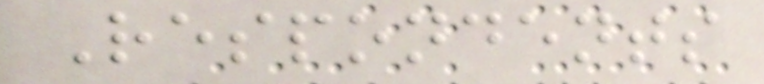Respondents
